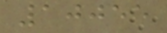10055
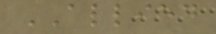ALLIED
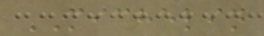MICHELIN
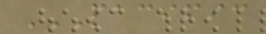PACIFIC
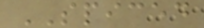SPICED
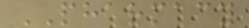PHARMACY
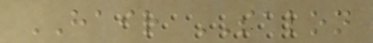HAIR SALON
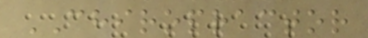CHIROPRACTOR
